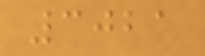3021
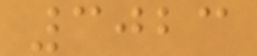3023
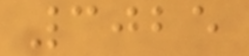3025
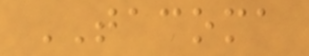TACOMA
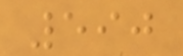590
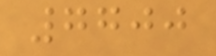7700
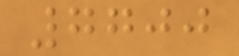7700
